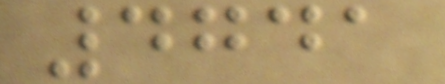4741
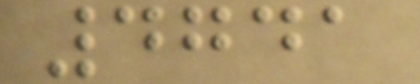4741
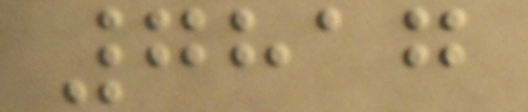7817
